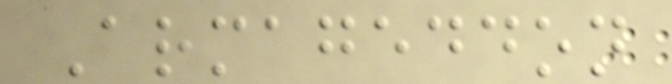Armageddon
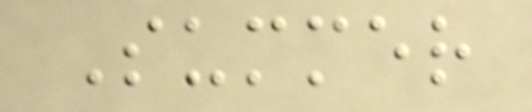Summer
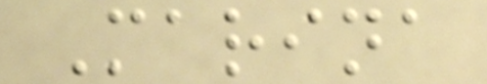Marina
